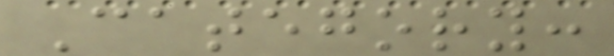Category:
